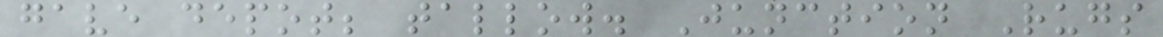gave depot; tallow. Junction Rugs
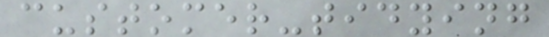customer-tidying
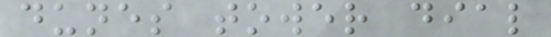dunes tower dial
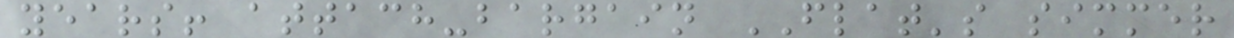years! attach-bargain FLAT's simmer
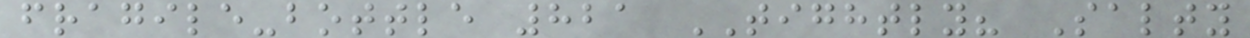fragile-bottle 821 TIGHTLY? Salty
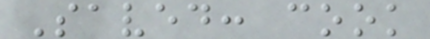Saved: cook
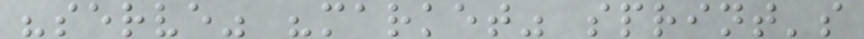"serve" "market" sprint's
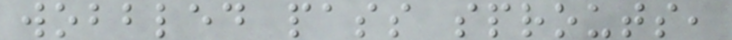wobbled pass sprouts,
